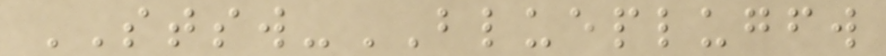STSW-BLUEPLUGFW
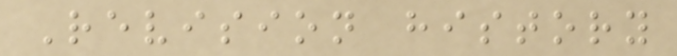Revision history
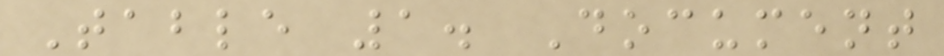Table 1. Document
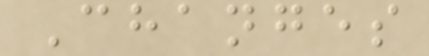Changes
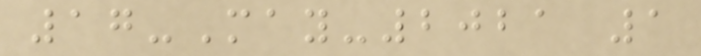17-May-2021 1
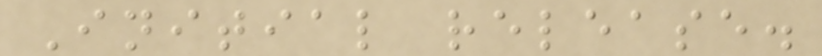Initial release.
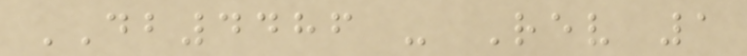DB4486 - Rev 1
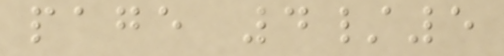page 4/5
